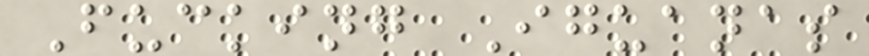Fucking Iguanas
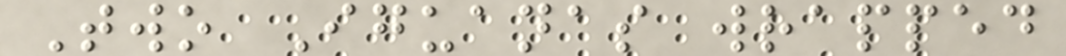Two Iguanas wrapped
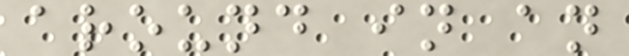around in an
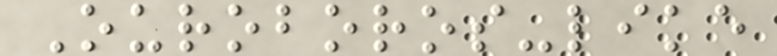Ouroboros-like
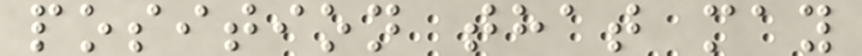position that may
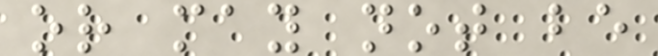or may not be
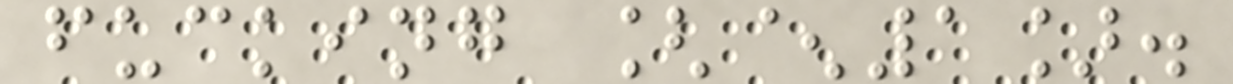fucking [^1].
